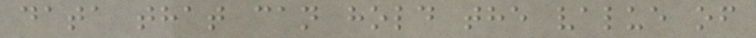data that can hold the value of
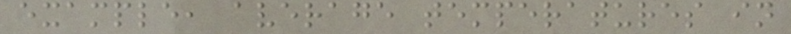example, average temperatures in
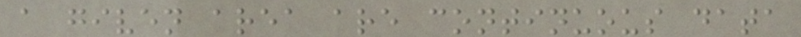a given area are continuous data
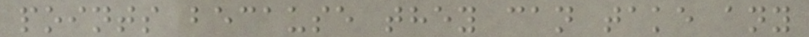points because they can take any
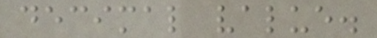decimal value.
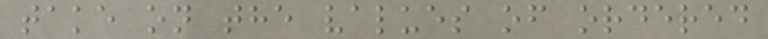take on the values of ordered
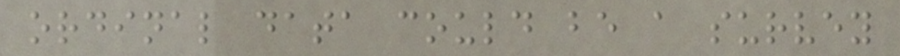ordinal data could be a survey
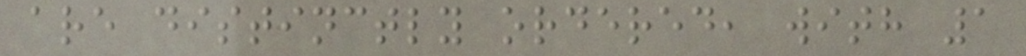are distinctly ordered, with 1
